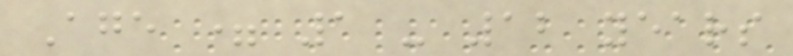Age = 1 - 12 years
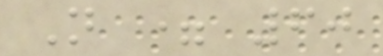N = 60
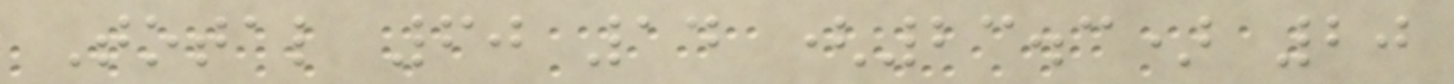Total 60 14 (23.3) 20
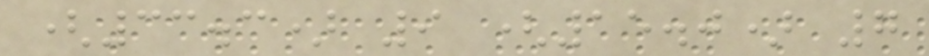(33.3) 9 (15.0) 7
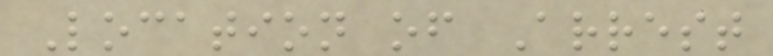Location of Arrest
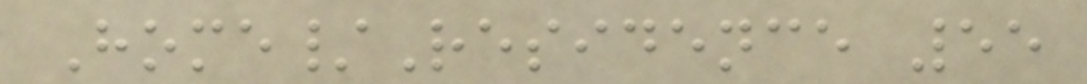Home/Residence 55
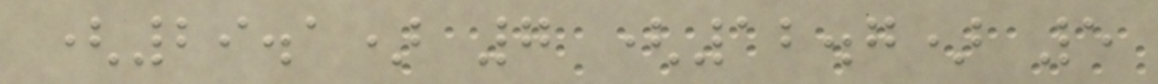(29.1) 7 (12.7) 5
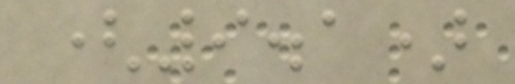(9.1)
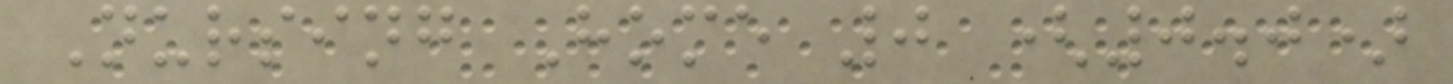Nursing Home 0 (0.0)
